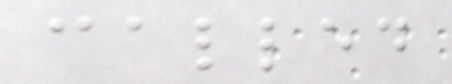called
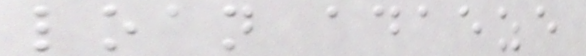loan adaeze
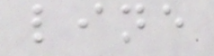line
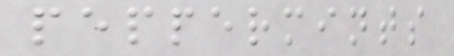peppermints
